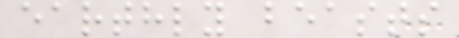earthly beasts
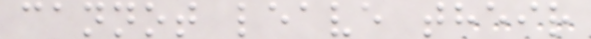cannot leave their
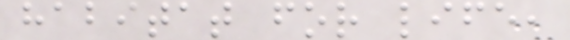habitat for life,
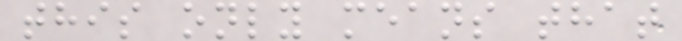this only means that
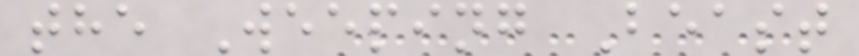the Weeping Beast
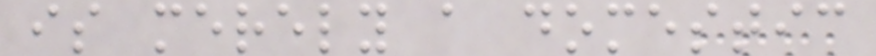is merely a domestic
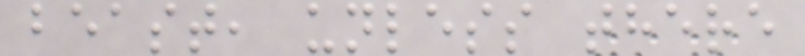beast, unless there
